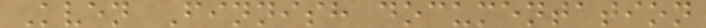Kven Finnish documentation
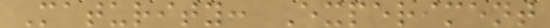Maturity: Experiment
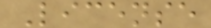License
